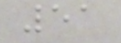51
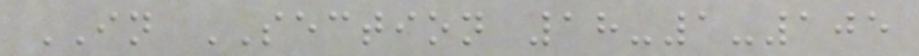IN SECTION 18-1-105
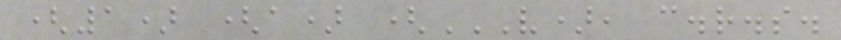(1) (a) (V), C.R.S.
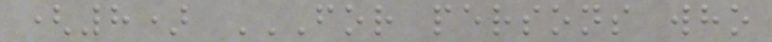(8) FOR PERSONS WHO
